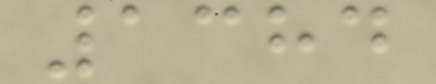1384
